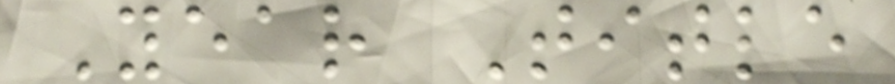Year Title
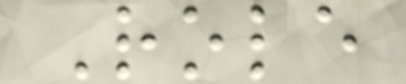Role
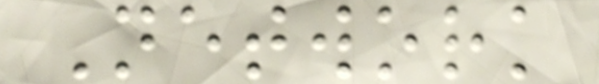Network
